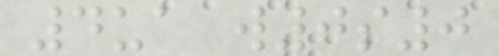4ua w0s0
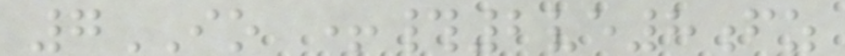7IO +#2ve8fz
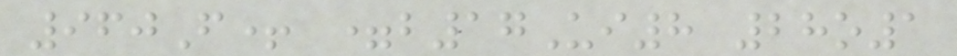960F+ =b17Ui8 28o1
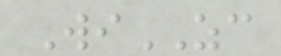WiZC
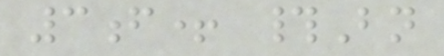3f+ #Bn
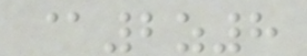@2z8
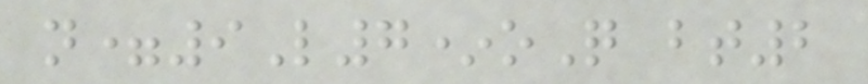n=9L7*oQ bt2
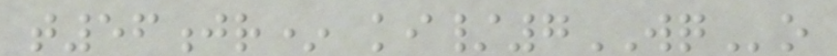t56jr* ki/7WQo
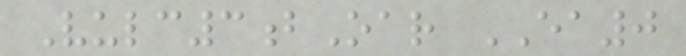Vulc3bOar EA0
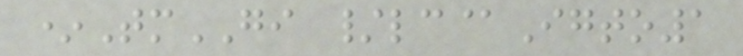*TmGI /lc@Igto1
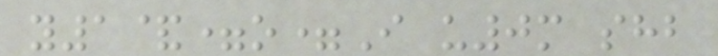y1&=o=I u0m shb
